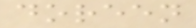doreen
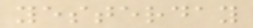yesterday
